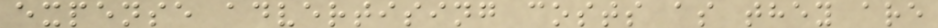expense advertising costs as they are
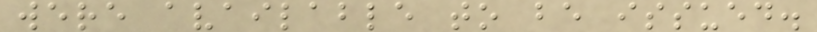were available to be issued.
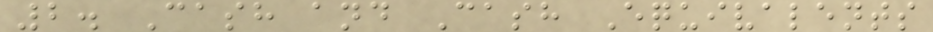2. Cash and Cash Equivalents
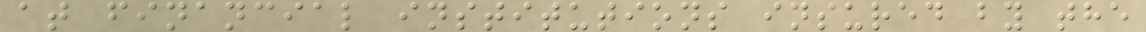at financial institutions insured by the
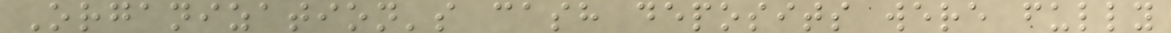Organization's cash deposits were fully
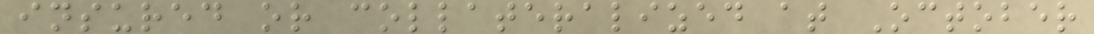insured or collateralized at October
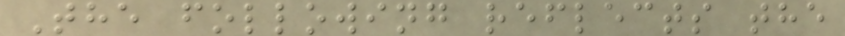The following reflects the
